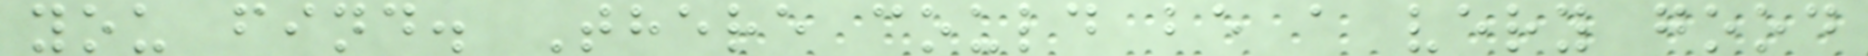you find. There could be a very good
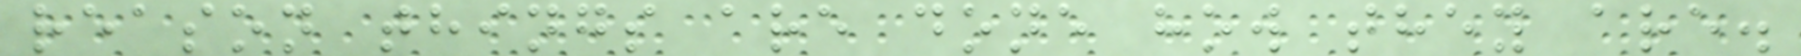reason things are done how they are.
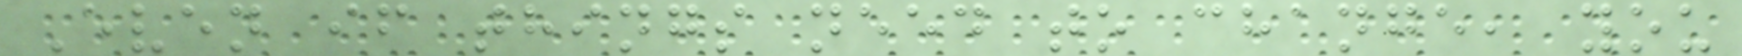Even if things need to change, you
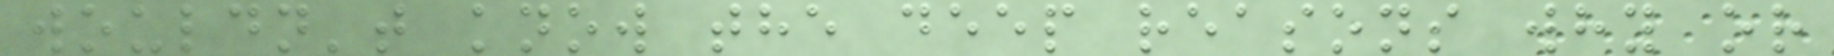wouldn't know the deep reasons why or
